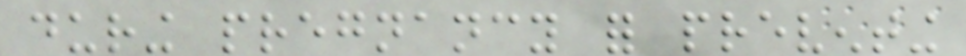during pregnancy for preventing
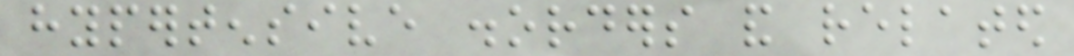hypertensive disorders and related
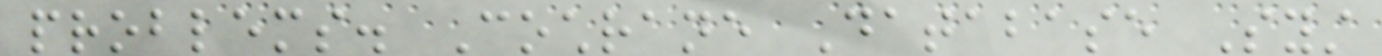problems. Cochrane Database Syst
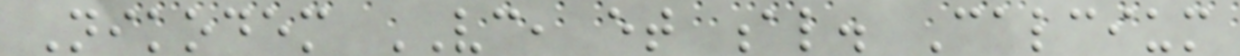Nikodem VC, et al. Calcium
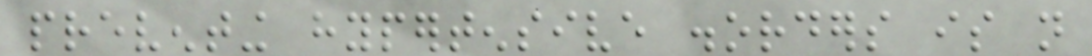preventing hypertensive disorders is not
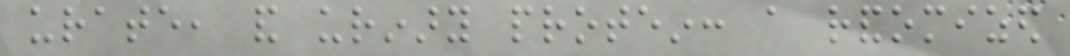urate, and urinary protein: a randomized
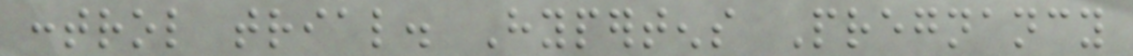control trial. Hypertens Pregnancy
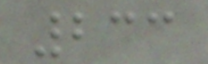233
